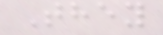They
